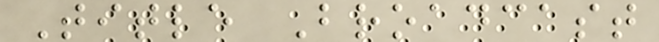Title Broadcast
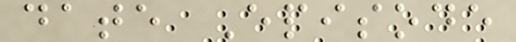date Episode
